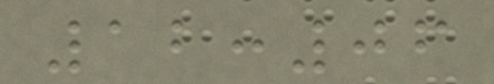12:06
